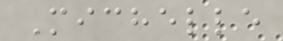Michelle
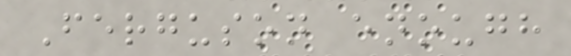Ferguson enough
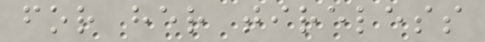for her tireless
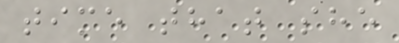time that she
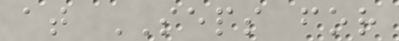at SEPS for
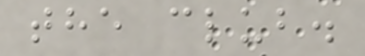the club.
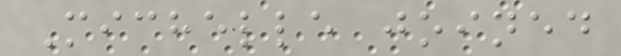Michelle joined
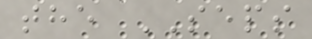the SEPS
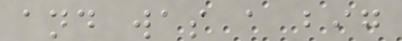and was a big
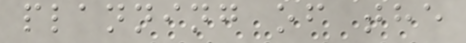planning of the
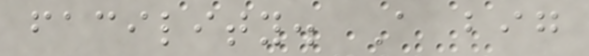facility. A big
